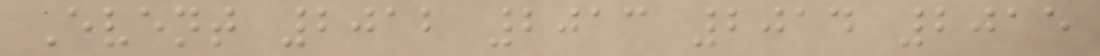Event 2012 2013 2014 2015
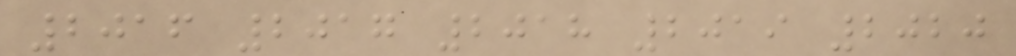2016 2017 2018 2019 2020
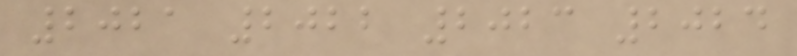2021 2022 2023 2024
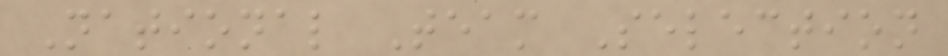National Team Selection
